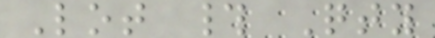Lot # Qty
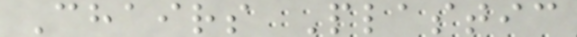Chairs Plastic
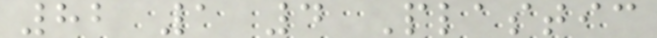82 1 4 Plastic
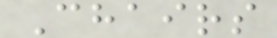Chairs
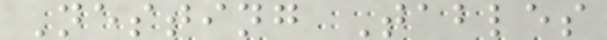Nesting Tables
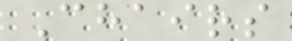Chairs
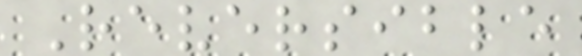Reversible
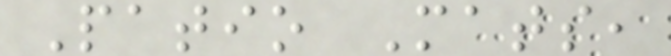Patio Mats,
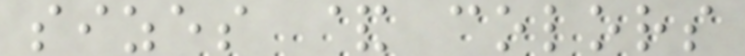sizes & colors
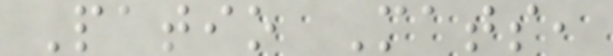Patio Mats,
